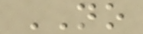NO
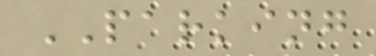PARKING
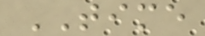TIME
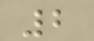2
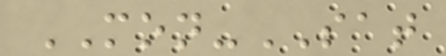MON-SAT
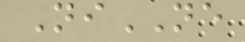NiNE
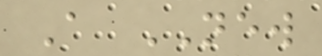A NEW
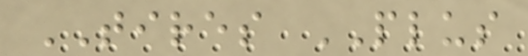TIRES PLUS
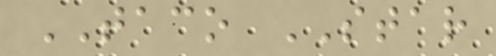TACO STAR
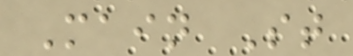Main St
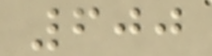600
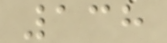138
